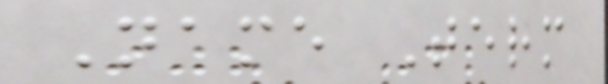Name Term
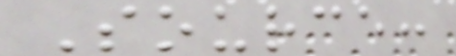Source:
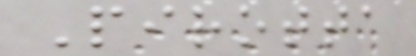Pirotta
